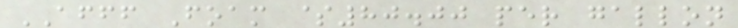AFFF Foam $80.00 per gallon
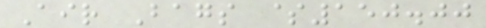Air Bags $150.00
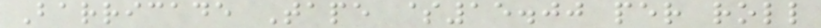Barricade Tape $15.00 per roll
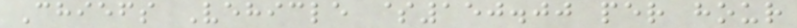Chiefs Vehicle $150.00 per hour
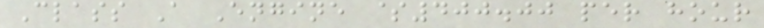Class A Engine $400.00 per hour
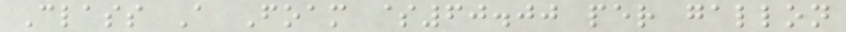Class A Foam $60.00 per gallon
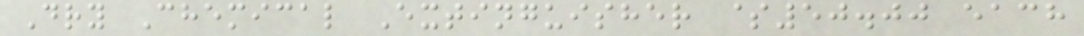Dry Chemical Extinguisher $50.00 each
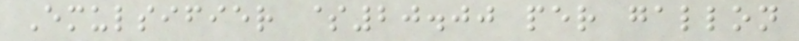Emulsifier $20.00 per gallon
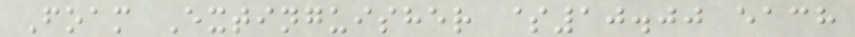Foam Extinguisher $10.00 each
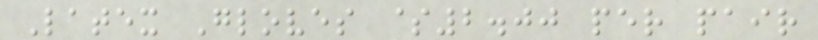Latex Gloves $2.00 per pair
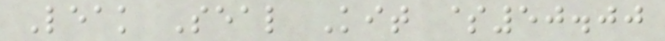Leak Seal Kit $50.00
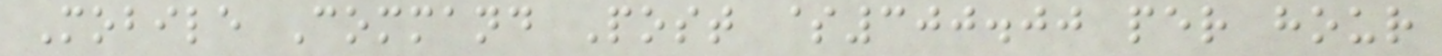Mobile Command Post $300.00 per hour
